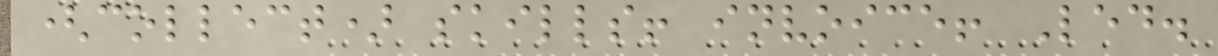(collect) skills! invoice! Led.
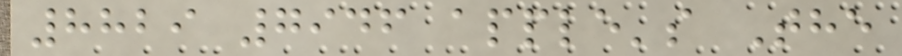8829 7946 apple's The
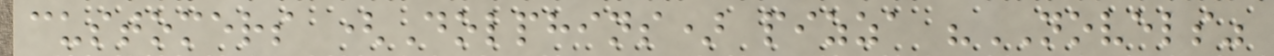customers (Dolphins) pizza "NOVELS"
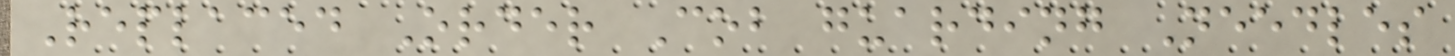Replaced Order Cob guarding Needles
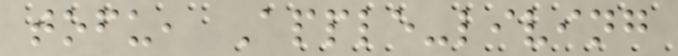tofu, Apple-living
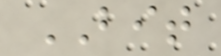BIT
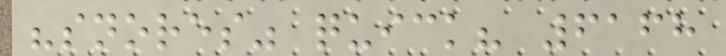"snores" quick? 6168
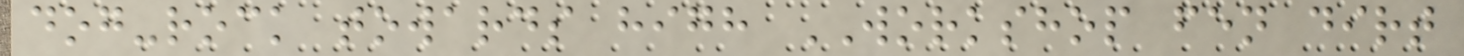dog-rock towards high WORKSHOP fen dirt
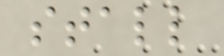stall
